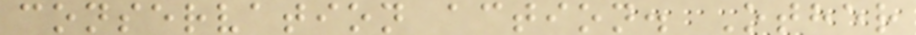conservation action. Other
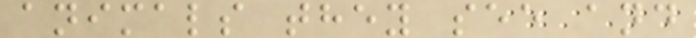animals they see and
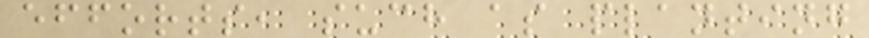efforts, such as planting
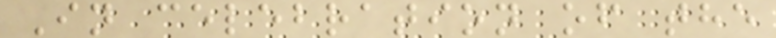In celebration of the
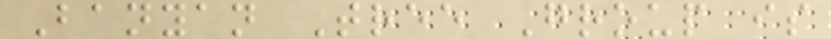Banyan Tree Group is
